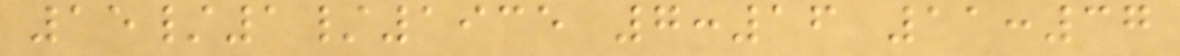15/1/1935 7:16 11:37
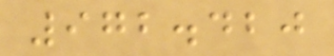972.420
